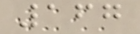167
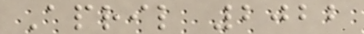April 2022
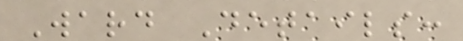Ward Details:
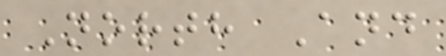North And
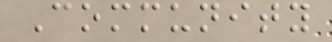Community
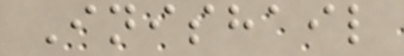Inishail
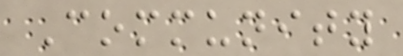Community
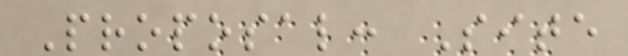Proposal: Site
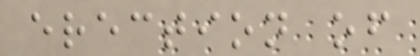erection of
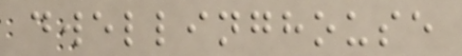dwellinghouse
